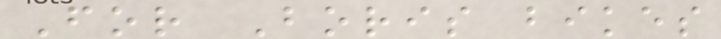For Boris bikes
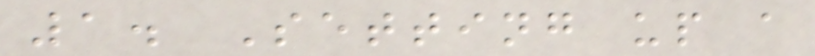1. Setting up a
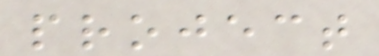project
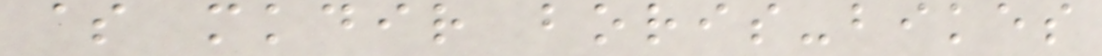$ mkdir boris-bikes
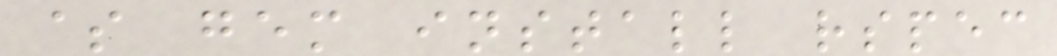$ gem install rspec
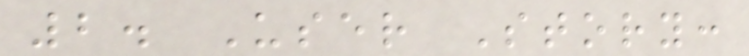2. User Story:
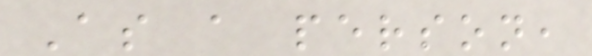As a person,
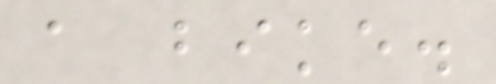a bike.
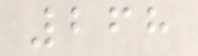268
